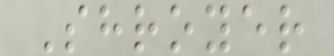Shroyer
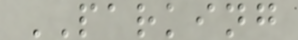PARKING
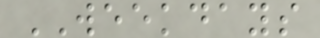WEEKDAYS
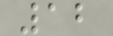12
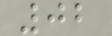02
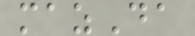mazDa
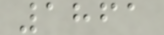1861
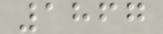1867
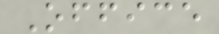Office
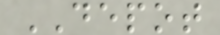DEPOT
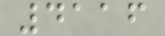4116
